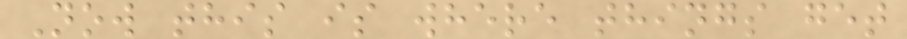Now this is where things get
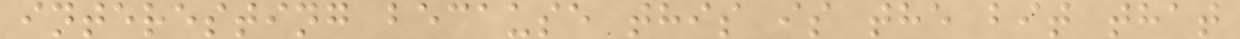interesting because this is the bit that
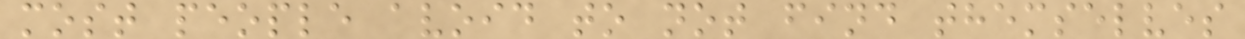most people avoid to not find themselves
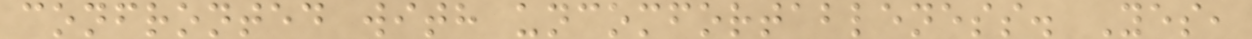confronted with uncomfortableness. Yes,
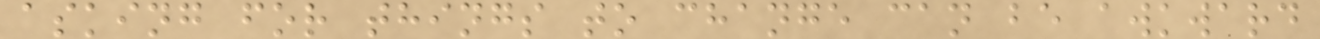asking for things to change can be awkward
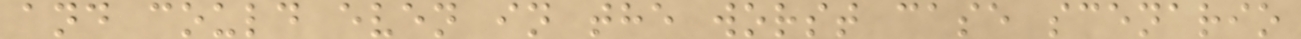and could even in the worst case scenario
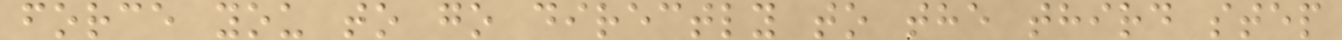force you to go directly to the third step
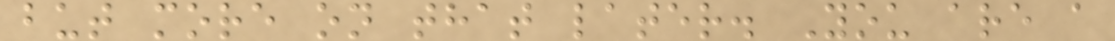but more on that later. You are a
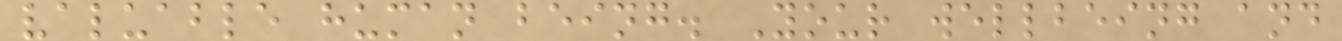valuable human being. Your wellbeing and
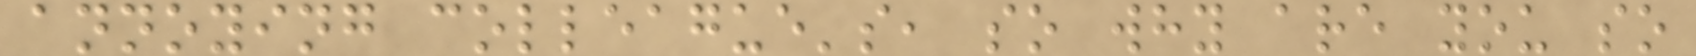annoying colleague's, so why are you so
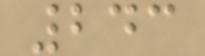243
